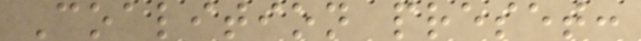Coalition preset:
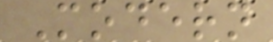Modern
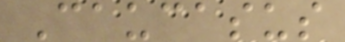Caucasus
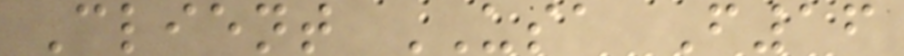Client USA F16
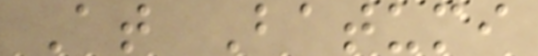At Batumi
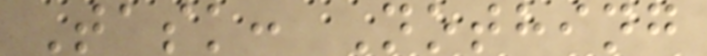Task: Nothing
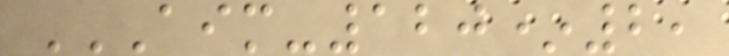AIM-120*2,
